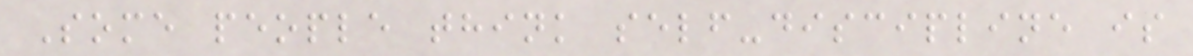Some people think self-discipline is
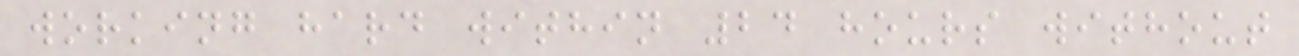working hard within 24 hours without
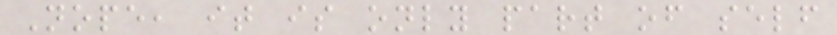Nope, it is only part of self
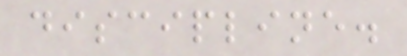discipline.
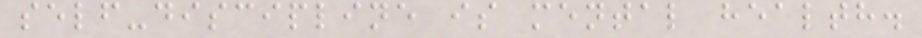self-discipline is mental health.
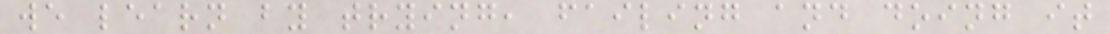we learn by trying, failing and doing it
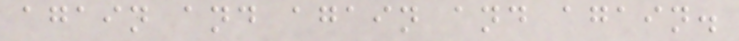again and again and again.
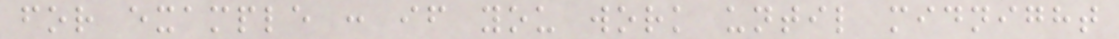for example : if you work until midnight
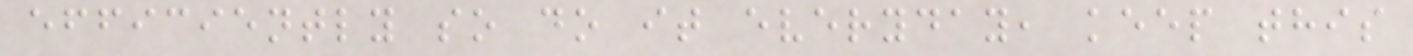efficiently so do it everyday, keep this
